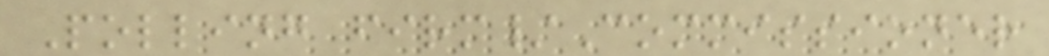Polling firm/Commissioner
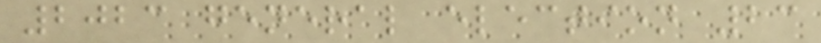2023 general election 23
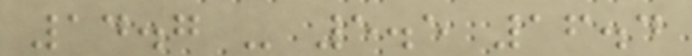14.7 - 5.5 16.4
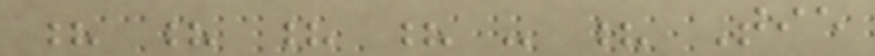? ? ? ? - ? Tie
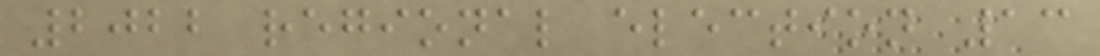2022 regional election 13
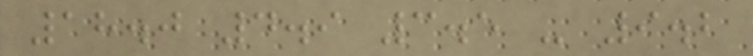18.0 4.9 3.5 - 9.2
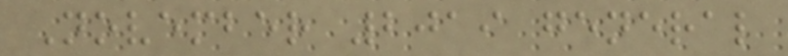November 2019 general
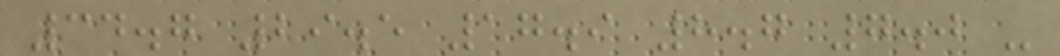34.7 29.5 17.9 8.7 7.0 -
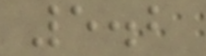5.2
